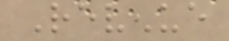Revenue
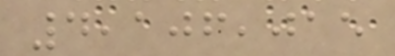4,106,015
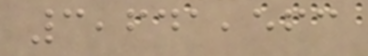3,641,563
